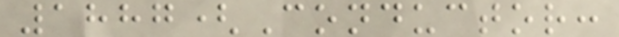1887(Conductor:
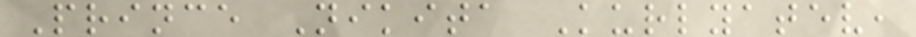Prince Nikita Kurlyatev,
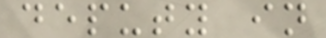deputy in
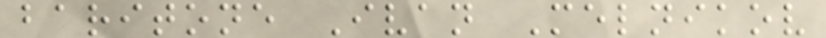baritone Ivan Melnikov
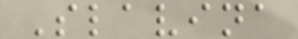Slavina
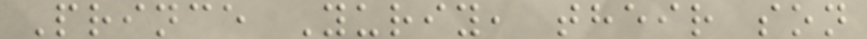Prince Yuriy, their son
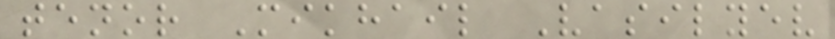tenor Mikhail Vasilyev
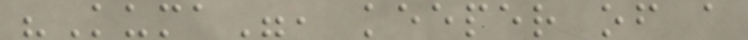"Kuma", keeper of a
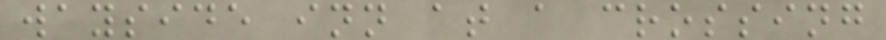wayside inn at a crossing
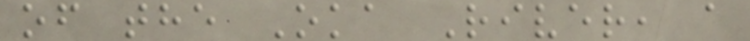of the Oka River, a
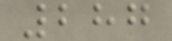287
